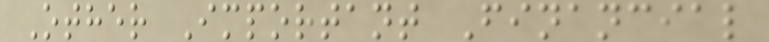Other Important Financial
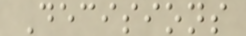Decisions
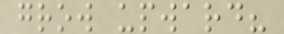grow upward?
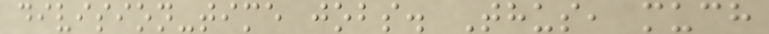division-time jobs. Thus, much
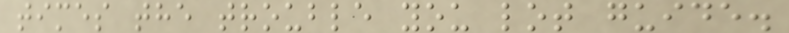times the trouble you lot guide.
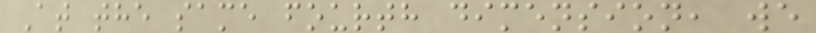At the same fourth dimension, we
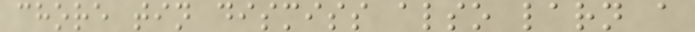chore tin dismiss also larn a
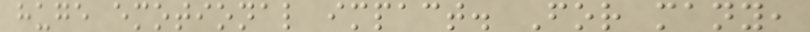huge emotional impact. For many,
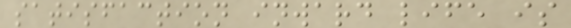satisfaction inward life is
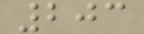203
